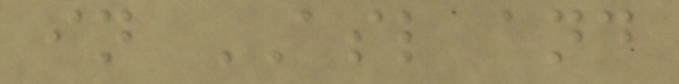in ASL and
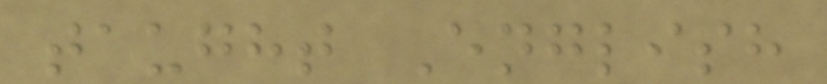taught English
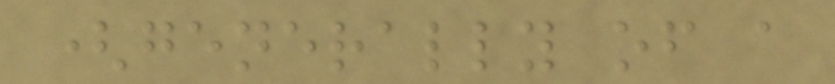(generally of a
